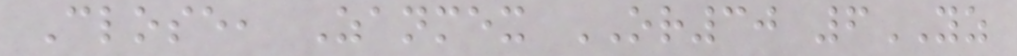Close, Zanmex OR30 6YZ
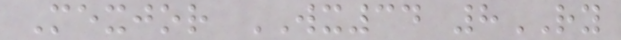Mexjor WX34 8RY
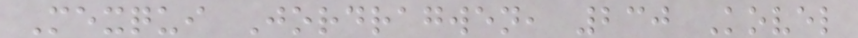Mexqui Jordragwen, 230 Kovel
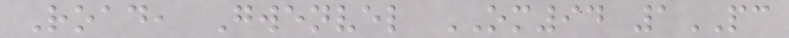Road, Gwenvel OM94 1PC
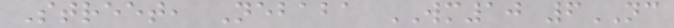Street, Nebaba WM10 6NC
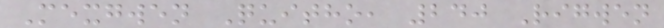Mexgwen Quitho, 240 Rigwen
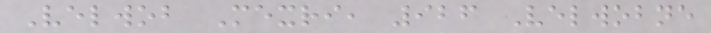Velwob Mexri, 926 Velwobne
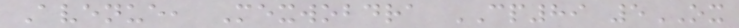Avenue, Mexwobdra CP89 5OX
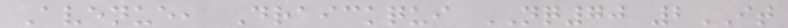Avenue, Draickqui NQ70 2IT
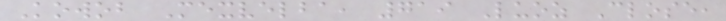Kowob Mexvelba, 719 Luoz Close,
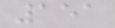151
